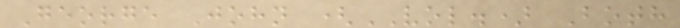George John (VOL.) Both
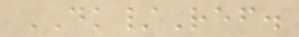DK/Ref.
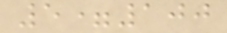5=100
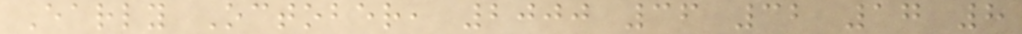Early October, 2000 36 32 17 8
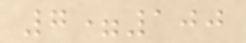7=100
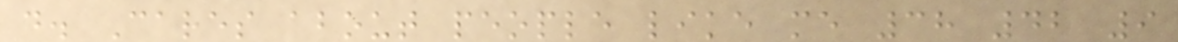d. Cares about people like me 38 42 9
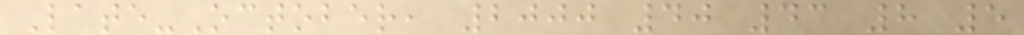Late-October, 2000 40 43 8 5
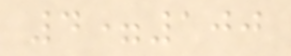4=100
